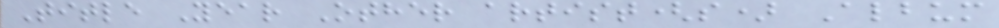Title Year Other artist(s) Album
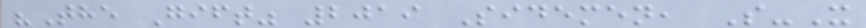"The Gift" 2019 Sidemen, S-X
